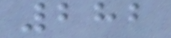282
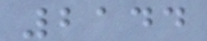2144
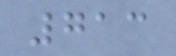713
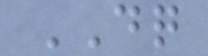DQ
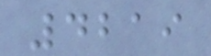4219
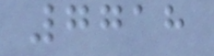7718
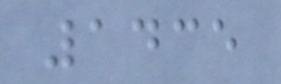1435
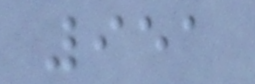951
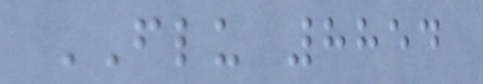FLU 8854
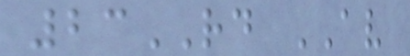23RD AV
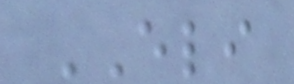ELI
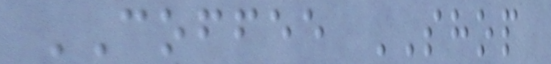COFFEE SHOP
